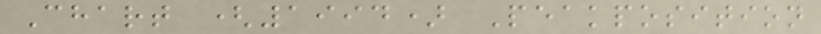Chart (1994) Peakposition
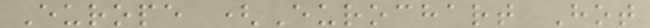Europe (Eurochart Hot
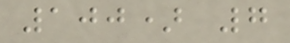100) 7
